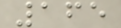165
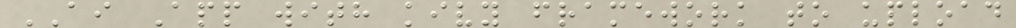AI App with kivy framework to upload
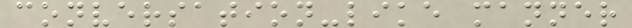conversation-like manner
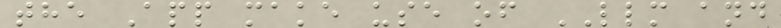the App make use of LLM and
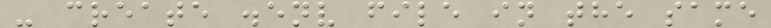- create .env file in the same
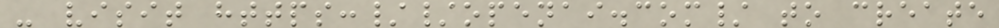- visit https://openai.com/ to create
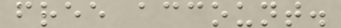free account.
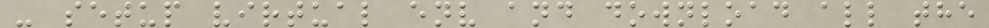- setup virtual env and download all the
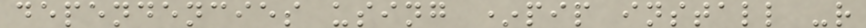dependencies using *pip install -r
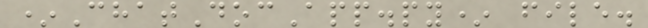*ChatDocApp.py* file.
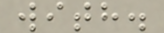with.
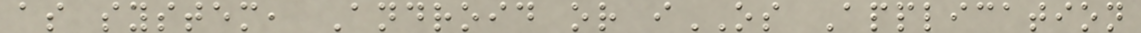as system, Android or iOS Application
